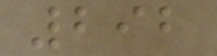292
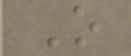O
